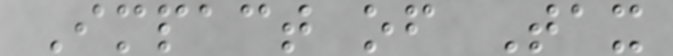Impact of Tax
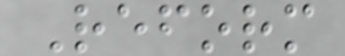Reform
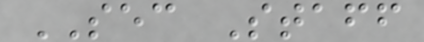SEC Staff
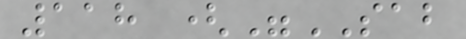118 ("SAB
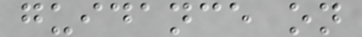guidance on
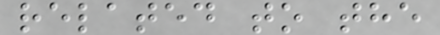related to the
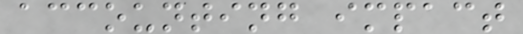accounting impact
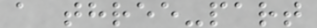a three-part
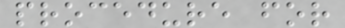procedure for
